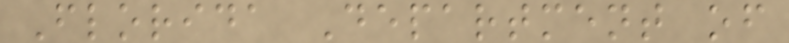Florida Department of
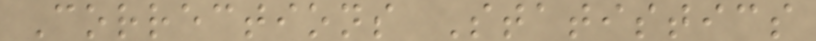Corrections Statistics
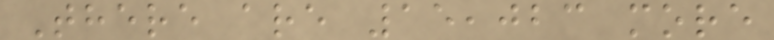There are 15,023 more
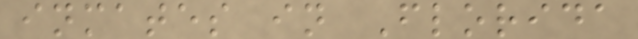inmates in Florida
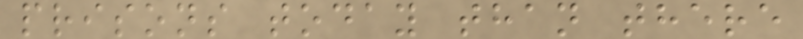prisons today than there
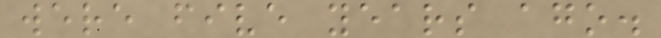were five years ago.
